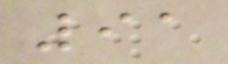91
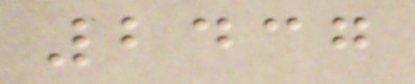2437
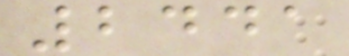2441
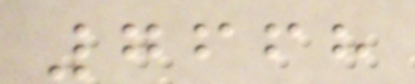7668
